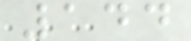144
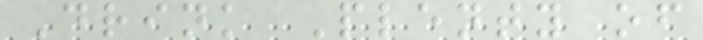Drink Plenty of
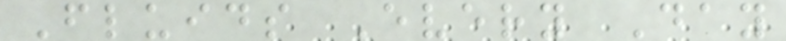Fluids Every Day
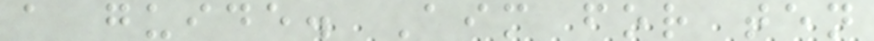a guide. Aim for ten
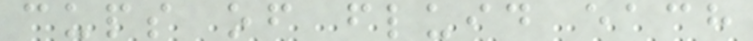cups of fluid each
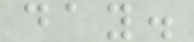day.
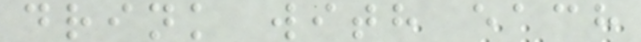drink with each
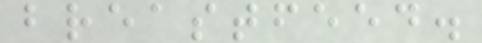breastfeed.
